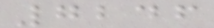7246
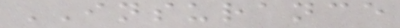INSURANCE
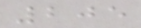205
